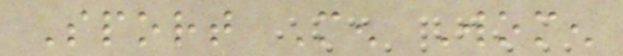Sport Men Women
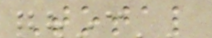Total
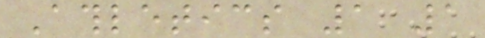Athletics 1 1
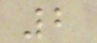2
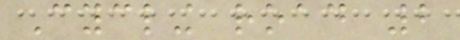Cycling road 2
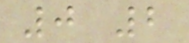0 2
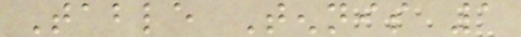Table Tennis 1
